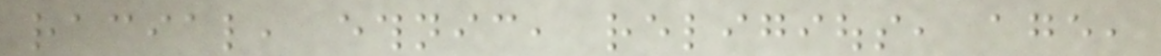racial, ethnic, religious, age,
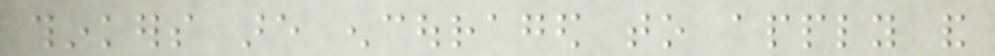thinkers are encouraged to apply and
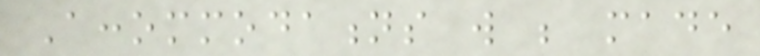Accommodations will be made
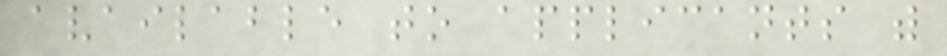available to applicants with
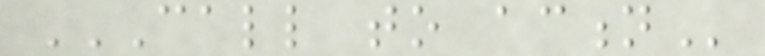CALL TO ACTION
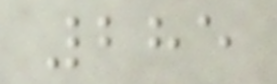285
